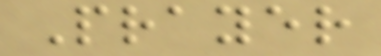Prayer
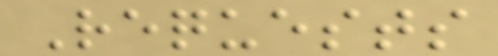Requests
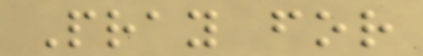Pray for
